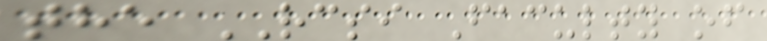the RCSI Faculty of
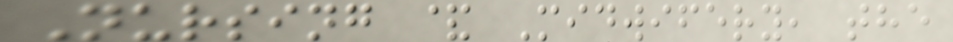Nursing & Midwifery, the
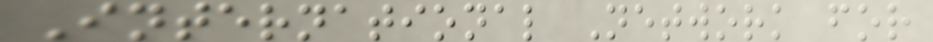International Network for
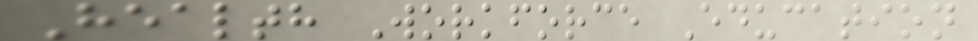Health Workforce Education
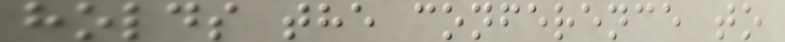holds the conference to
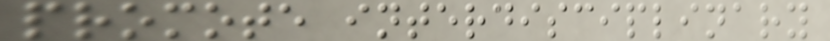promote interdisciplinary
